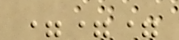===
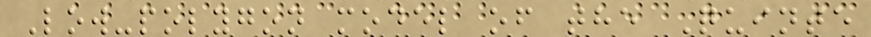Low-polygon model of the Quinte
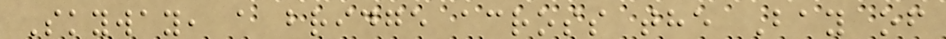Skyway, a bridge across the Bay of
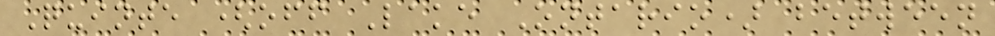Quinte (off Lake Ontario) between
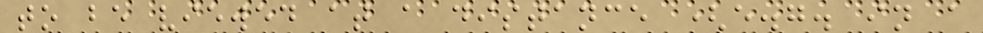to be viewed at a distance (e.g. in a
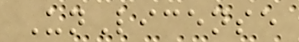UnLicense
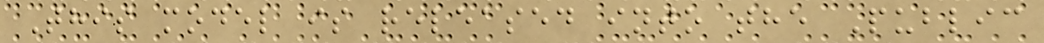This model is released into the Public
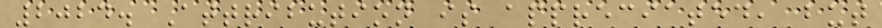2024. Attribution is appreciated, but
